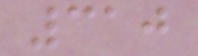310
